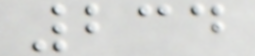234
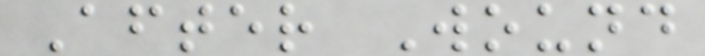After Wound
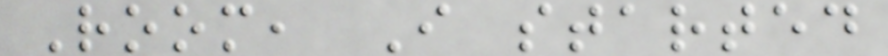Room, I started
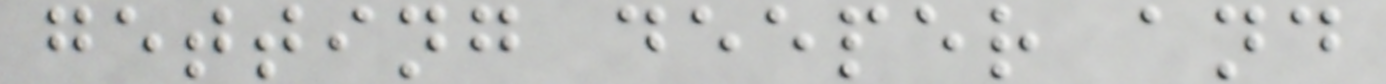getting deeper and
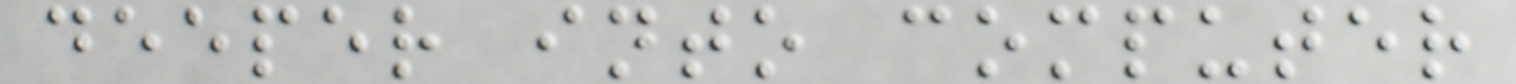deeper into computer
